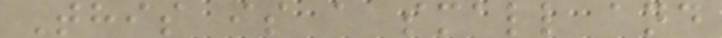This is a small and
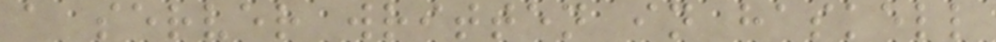a server written in haskell
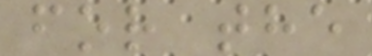for the
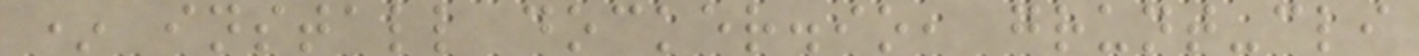* install docker.io, grunt-cli
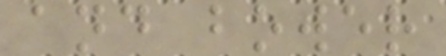and bower
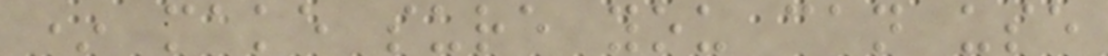* make sure you can use
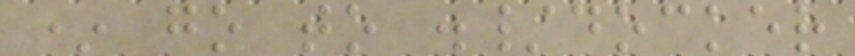* go to ./docker
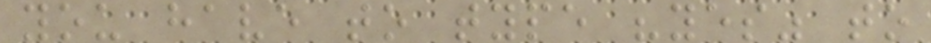you have to type "yes" to
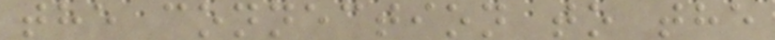the connection to the
